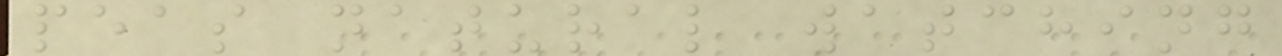peas natural watching
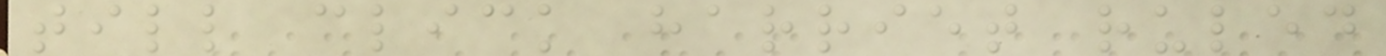till click harriet ruled
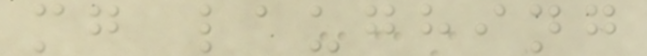mg laughing
